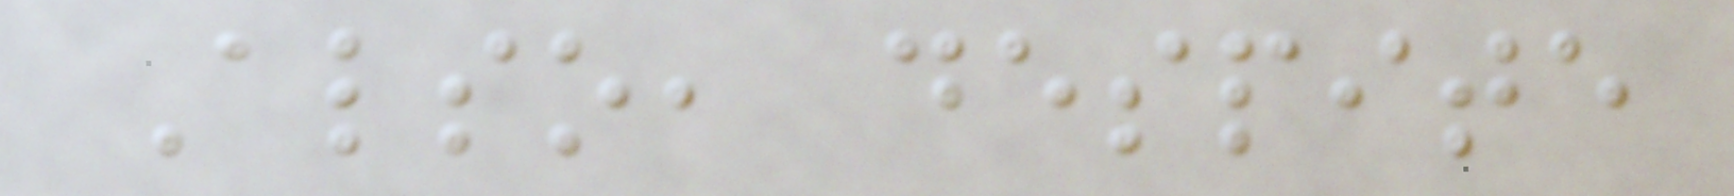Also, despite
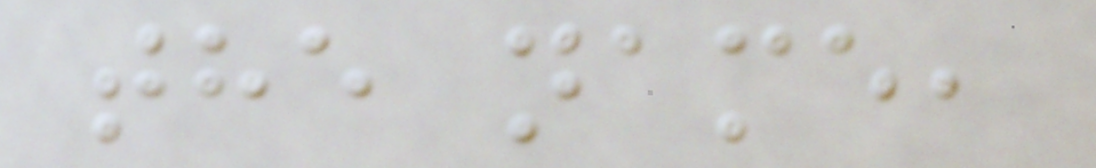the name,
